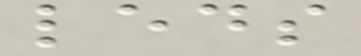leds
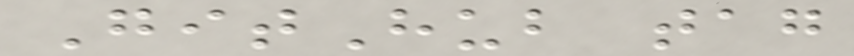GitHub tag
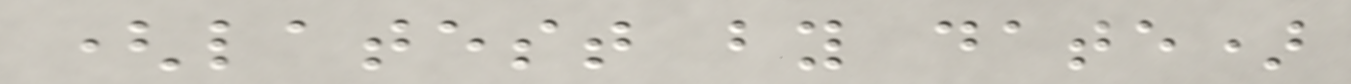(latest by date)
